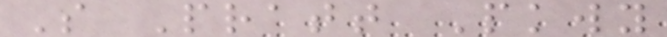S Pratt Pkwy
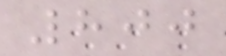800
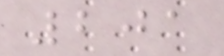201
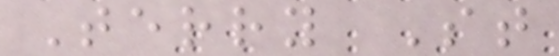Terry St
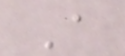A
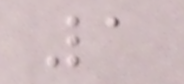1
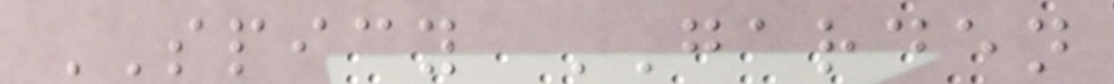SPICY GARDEN
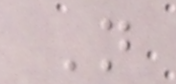N
